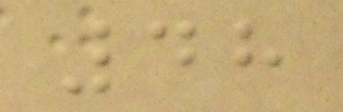48
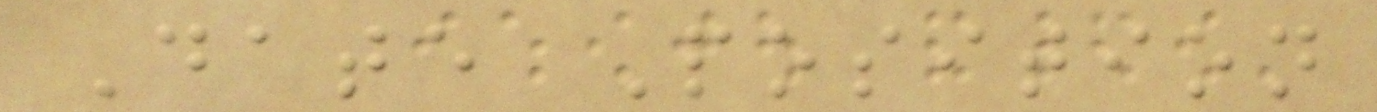Date Position
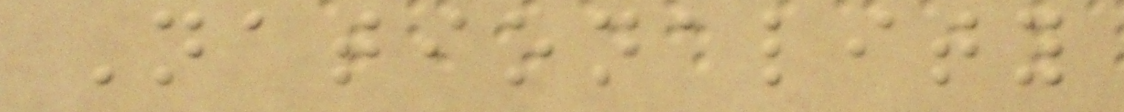Nationality
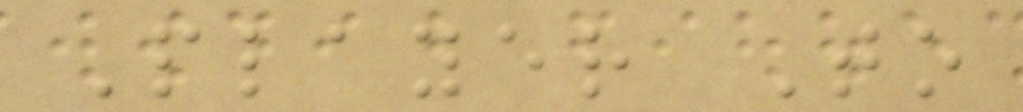Player To
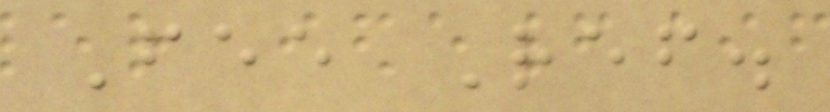Fee Ref.
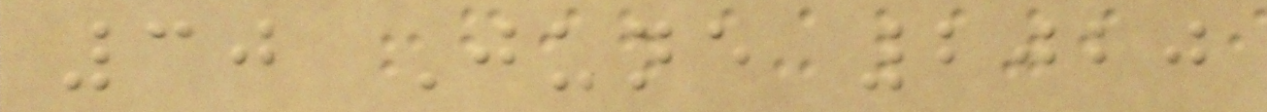30 June 2020
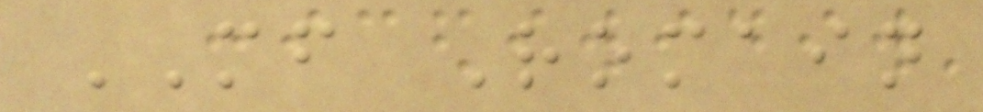MF Romain
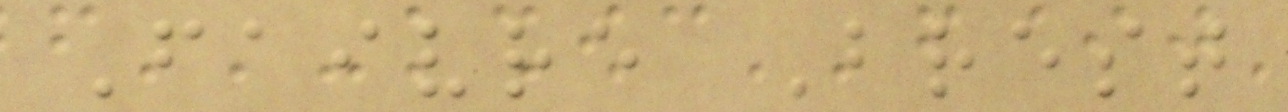Faivre Brest
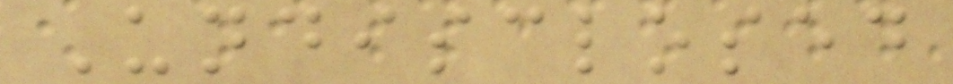Undisclosed
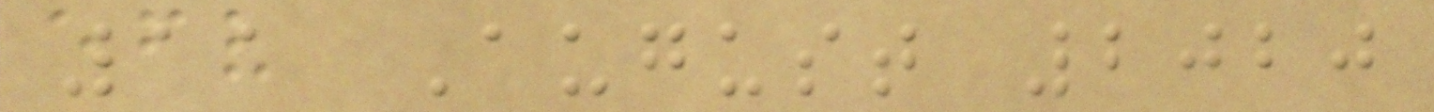11 August 2020
